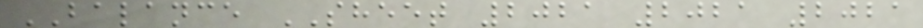BALANCE SHEET 2021 2021 2021
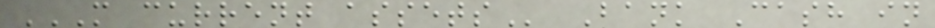M CURRENT ASSETS Bank Cash in
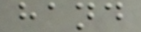hand
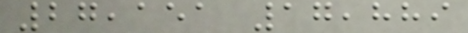27,151 17,889
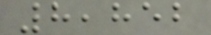8,852
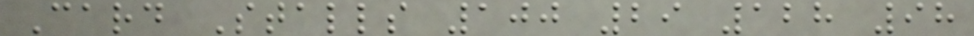Card Stalls 100 29 128 98
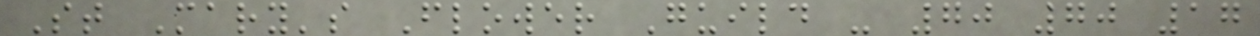St Mary's Flower Guild - 70 70 17
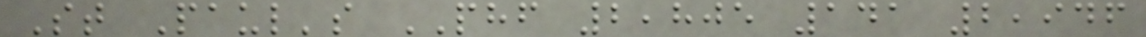St Paul's PHF 2,805 141 2,946
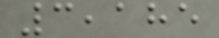3,185
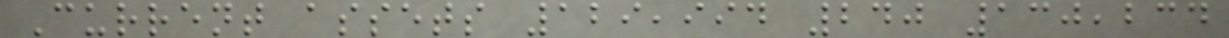Current assets 129,994 240 130,234
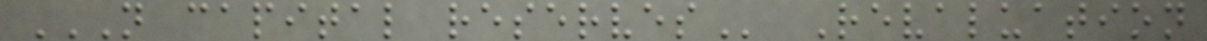N CAPITAL RESERVES Revaluation
